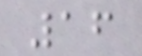16
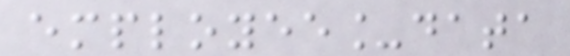employee_data
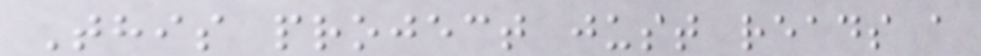This project just reads a
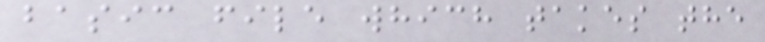basic file which takes the
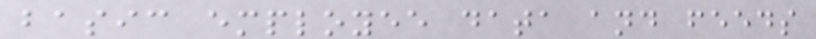basic employee data and feeds
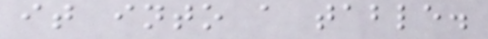it into a table.
